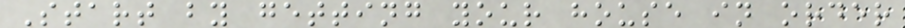Start by getting your house in order
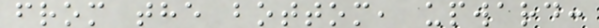from the bottom, upward:
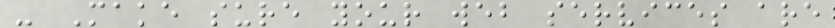- Make sure your web services are
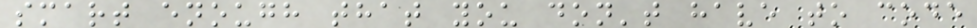smart enough that you don't have to code
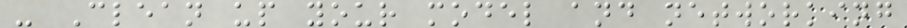- Clean up your model and networking
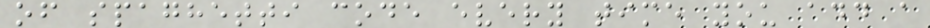of spaghetti code every time you add a
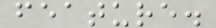feature.
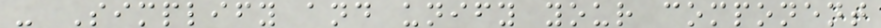- Simplify and unify your component
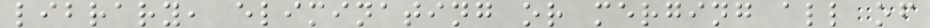library, eliminating or merging all of
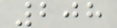208
